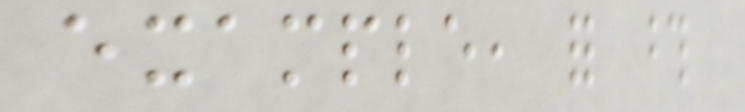example, for those
